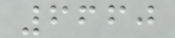6660
